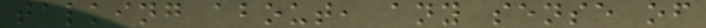talking about, any sense of
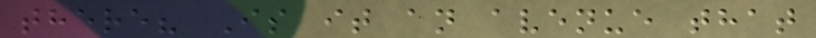there? Is it an avenue that
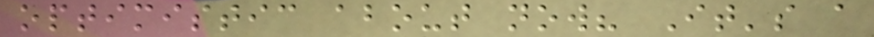optimistic about now? It's a
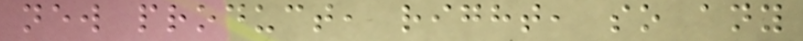new product, right, so any
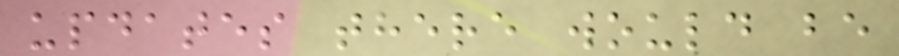updates there would be
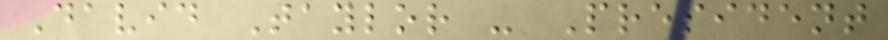David Taylor - President
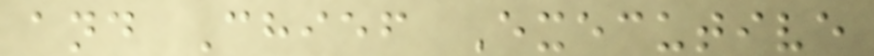and Chief Executive
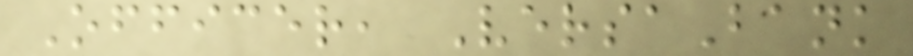Officer, VersaBank
